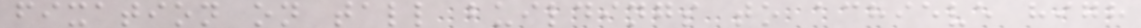fixation on tall buildings to achieve high
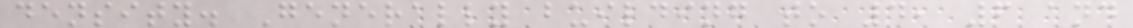density. Generally building to 4, 6 and
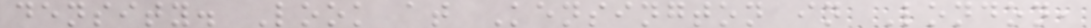density. Look at Kensington in London,
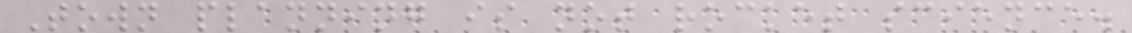Town planning is not rocket science.
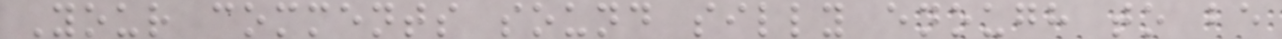Your comments sound silly enough to be
